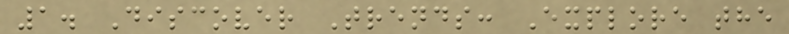1. Discover Trends: Explore the
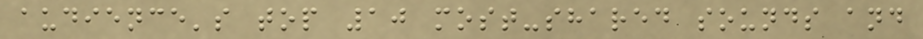audience's top 10 most-shared sounds and
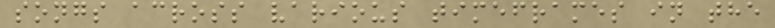songs across various timeframes in the
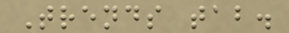Trends tab.
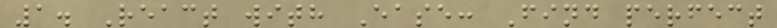1. React with Ease: Find perfect
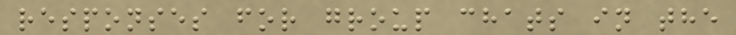responses for group chats in the
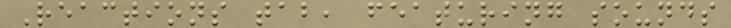Reactions tab, featuring sounds
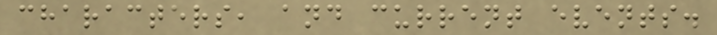characters, and current events.
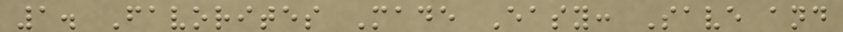1. Favorites Made Easy: Save and
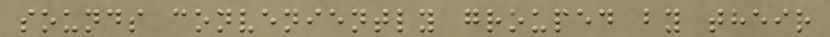sounds conveniently grouped by their
